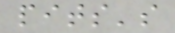pits's
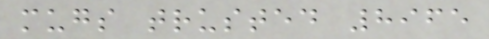mugs trusted 8965
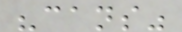"cans"
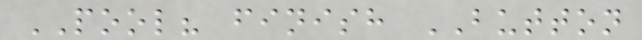POOL? finish BUTTON
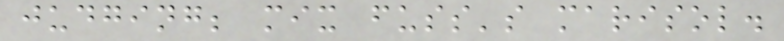judging; mix fuss's marisol.
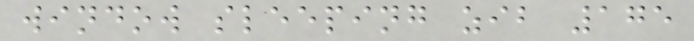window sleeping zib 175
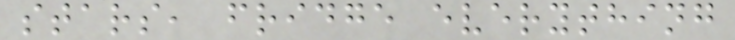stars, fridge everything
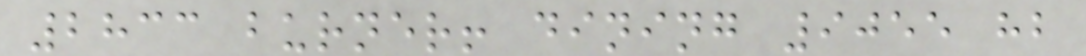2833 burner! dining 9055 hb
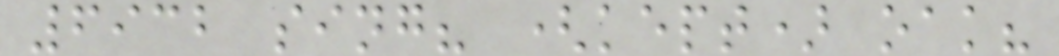6932 sing? (kept) oak?
